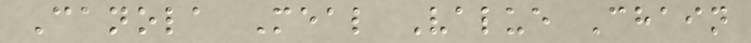Canola Meal Value Chain
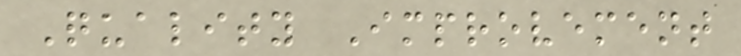Quality Improvement
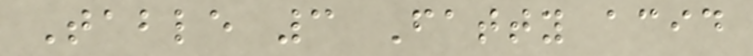Table 3 Fatty acid
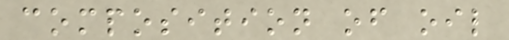composition of oil
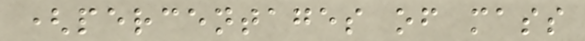(percentages of mass
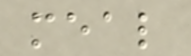meal
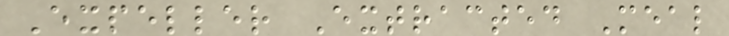Expeller Extracted Meal
